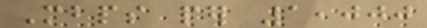Mbps per 1,000
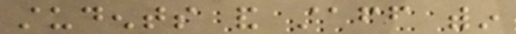students and staff within
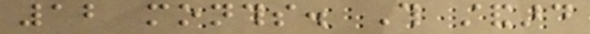12 months. This standard
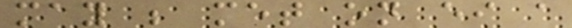may be met on either a
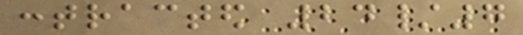contracted 24/7
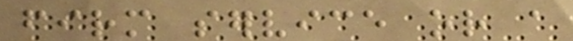firm service or a
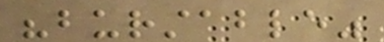"burstable"
